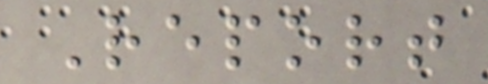Report
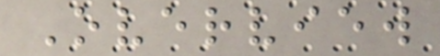Overview
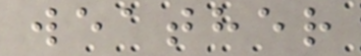weather
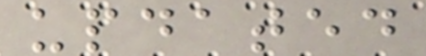updated
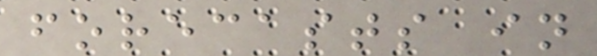forecasts in
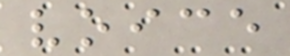voice
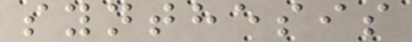synthesis
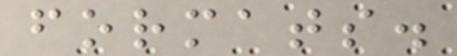formats.
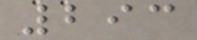293
